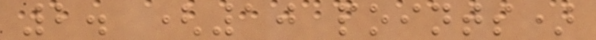2. (10 points)
